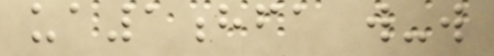ua1hfa w-w
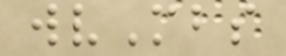wvMbs
